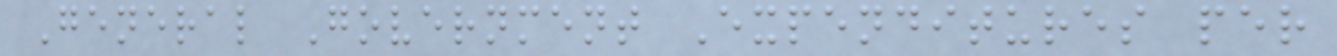General Government Expenditures per
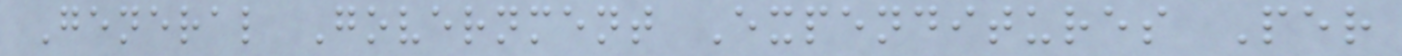General Government Expenditures Per
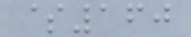$160
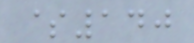$140
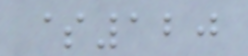$120
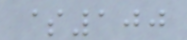$100
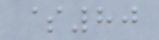$80
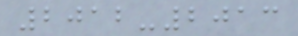2012-2013
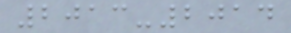2013-2014
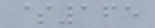$165
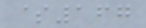$167
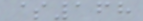$168
